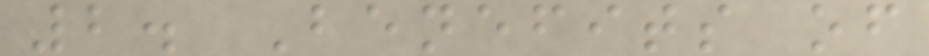2. Benefits of
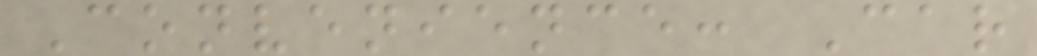Convenience: Car
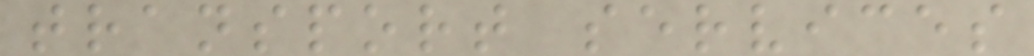transport services
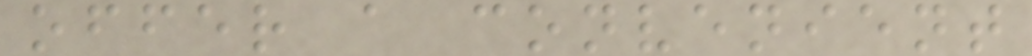offer a convenient
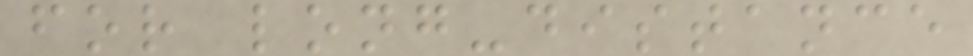for long-distance
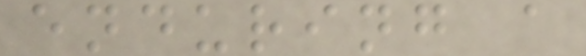enduring a
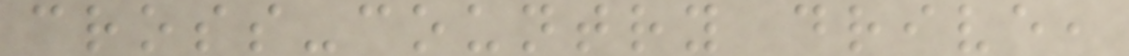cross-country drive,
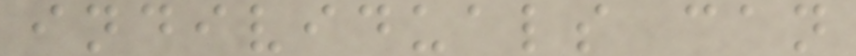individuals can
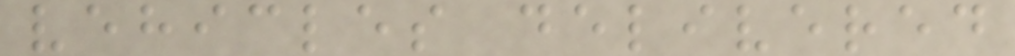vehicles delivered
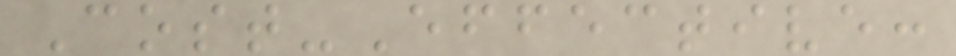Cost-Effective:
